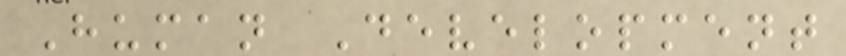Human Development
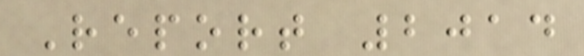Report 2014
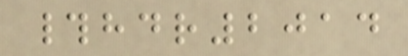#hdr2014
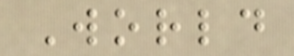World
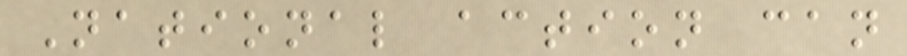National action can
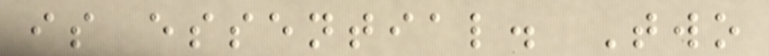is essential. Two
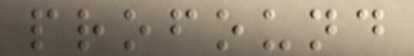profound
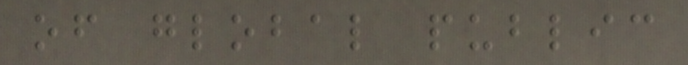of global public
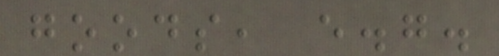goods, e.g.
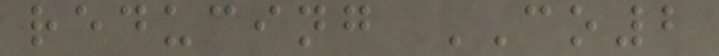reducing CO2
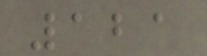121
